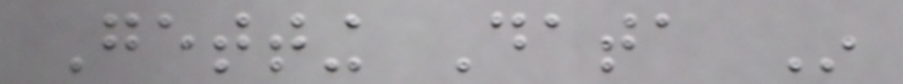Getting Data In
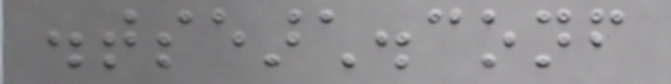distsearch.conf
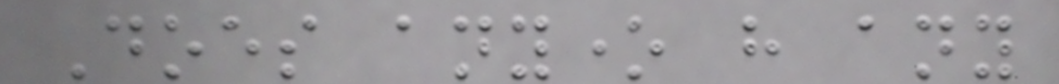Does anyone have any
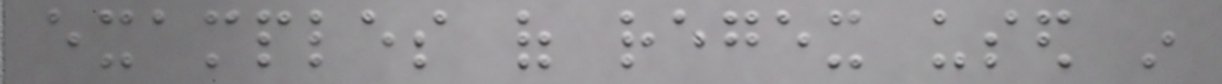examples of regex used in
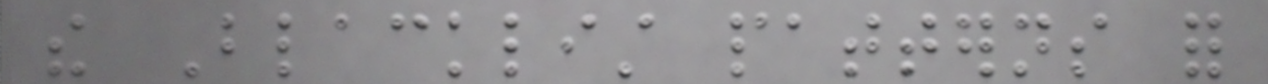the Blacklist patterns for
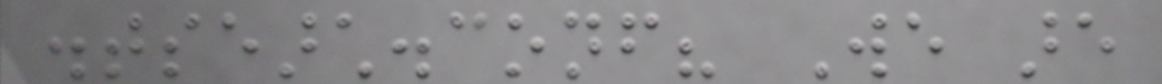distsearch.conf? We are
